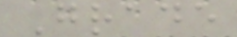Grade
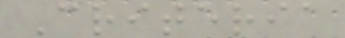Criteria
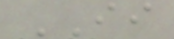II
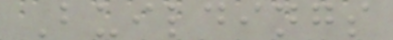Buildings
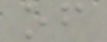of
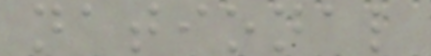national
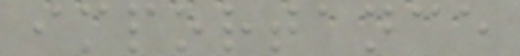importance
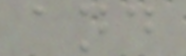and
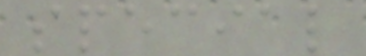special
